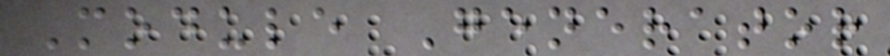Module Generator
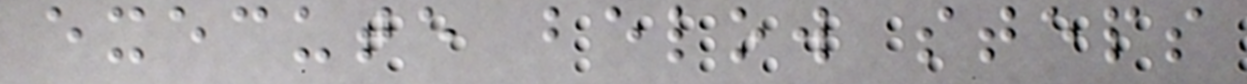execute below steps
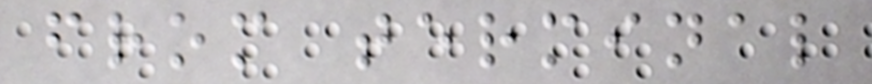from terminal
